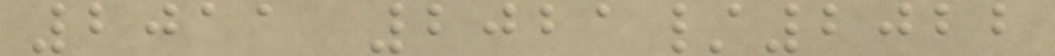2011 2021/2022
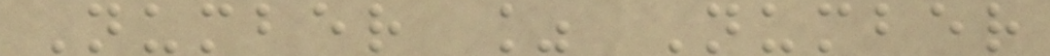Number % Number
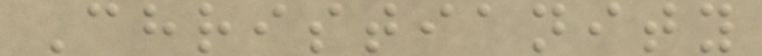Christianity
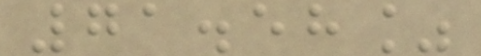71.58%
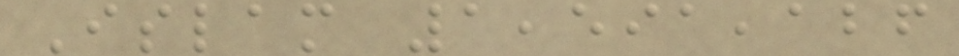Islam 1,591,126
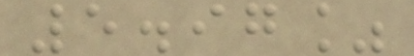5.97%
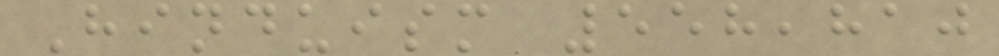Hinduism 558,810
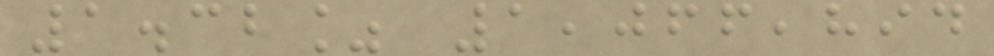1.32% 1,066,894
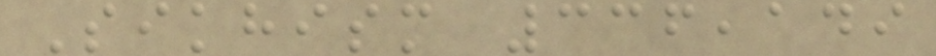Sikhism 336,149
